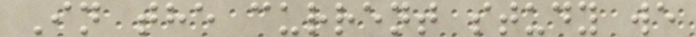In the current study we
